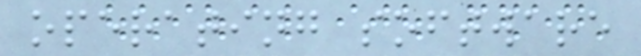operating software
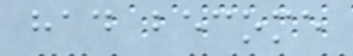had become
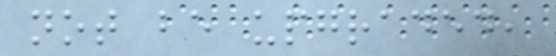not be upgraded,
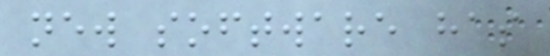new software has
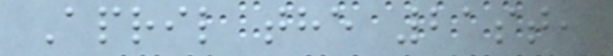April the 21st,
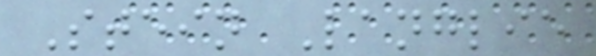Stein Langlie
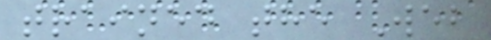trained the Web
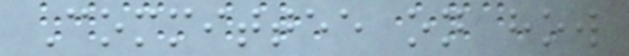Committee on how
